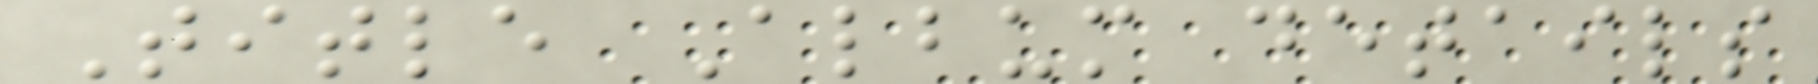Title Album details
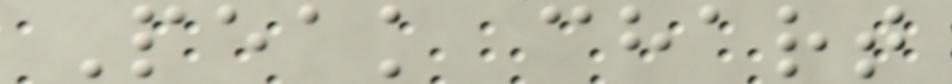Peak chart
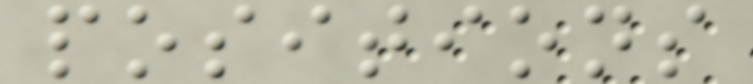positions
